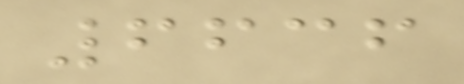6636
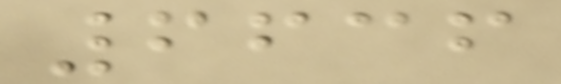6636
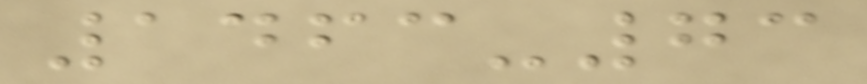1463-73
